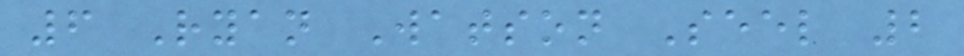6 Ryan Watson Seel 2
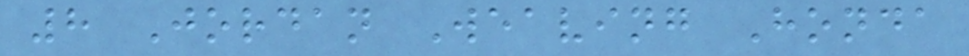8 Jordan Weaving Honda
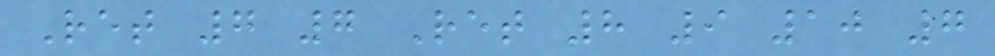Ret 7 7 Ret 8 9 10 7
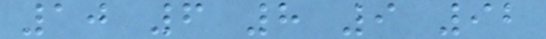10 6 8 9 92
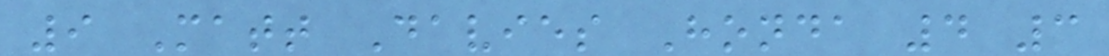9 Matt Davies Honda 4 3
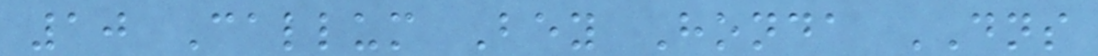10 Callum Bey Honda DNS
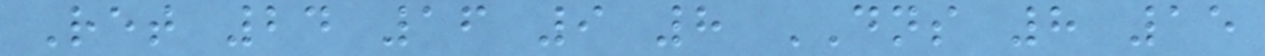Ret 24 16 9 8 DNS 8 15
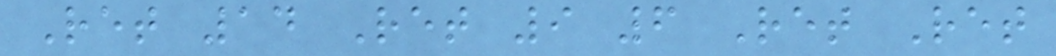Ret 14 Ret 9 6 Ret Ret
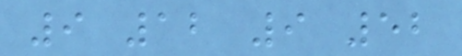9 12 9 52
